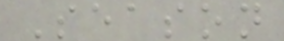Season
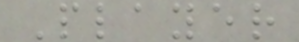Player
